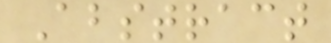Abstract
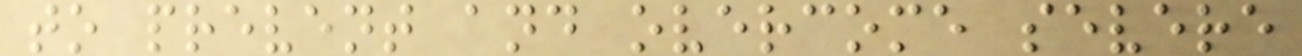to prevent and overcome severe
